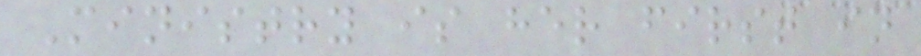Ministry is her first in
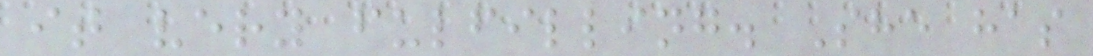it very fulfilling. She has
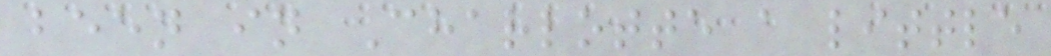been in Charlotte a little
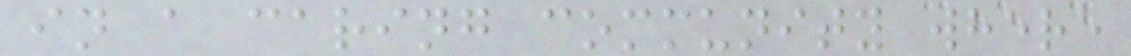in a caring community where
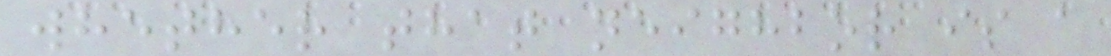whether that neighbor is a
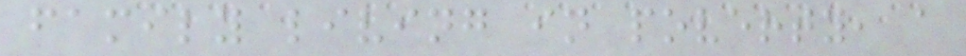family living in poverty, a
